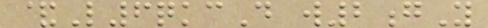&L6qkcD w2gY
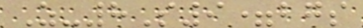Z-8S9=bgs
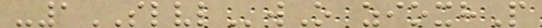-1SLVLwO zioxhP
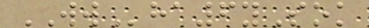WWha6ySok
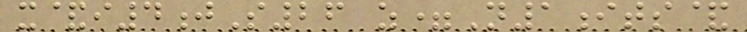x&i4jS26 z=N1its&
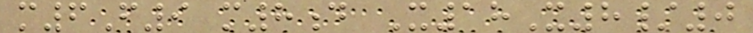m6F9 m8d X18X8/0
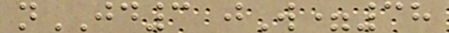nJD3 jW=38
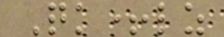Qk+lz
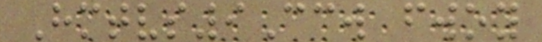Hmtvs9Ccw fwoy
